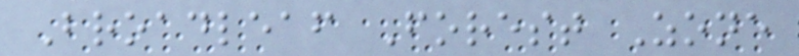Broadleaf Forest Zone
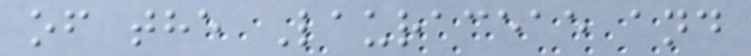of the Lauraceae and
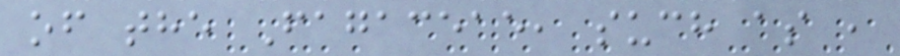of the Fagaceae, such as ,
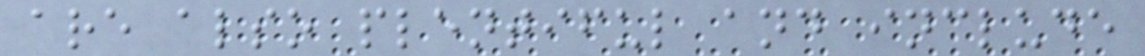are also plentiful and include
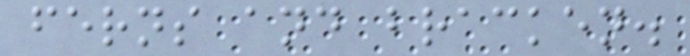ferns and bracken.
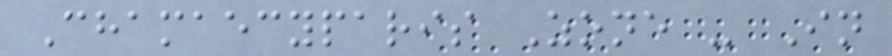Chamaecyparis Zone - In
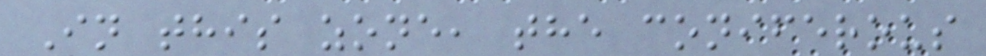In this zone, the coniferous
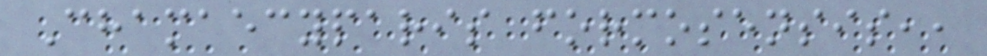Chamaecyparis formosensis,,
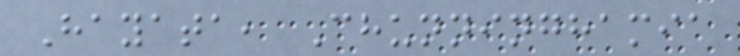Hayata, Chunninghamia
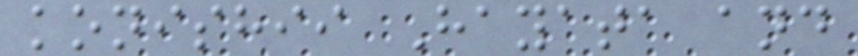konishii Hayata and
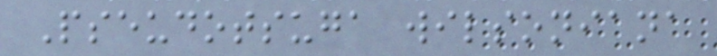Pseudotsuga wilsoniana
